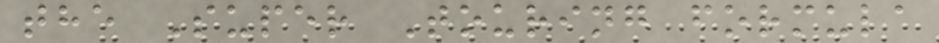the Super Touring formula
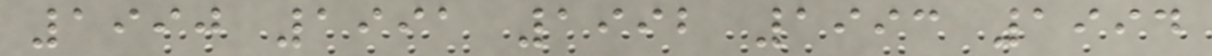1990 1991 1992 1993 1994
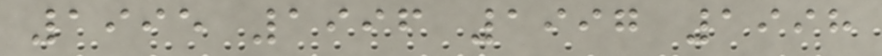1995 1996 1997 1998
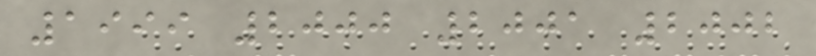1999 2000 2001 2002
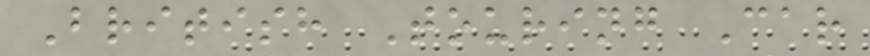British Touring Car
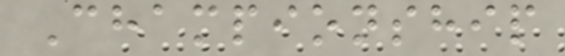Championship
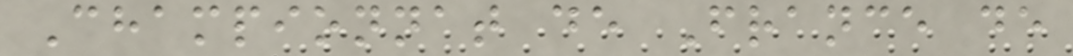Championnat de France de
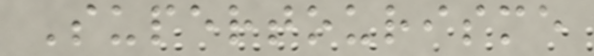Supertourisme
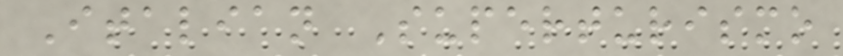Italian Superturismo
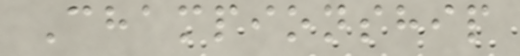Championship
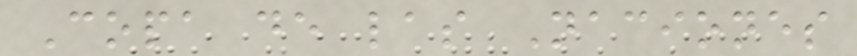Copa de las Naciones
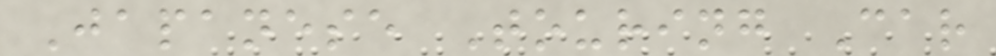Japanese Touring Car
